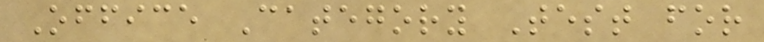Office Category Test for
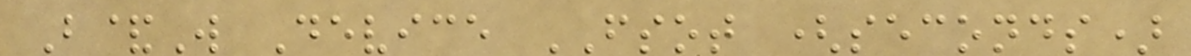B&W Device FSOT (seconds)
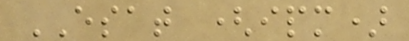ESAT (ipm)
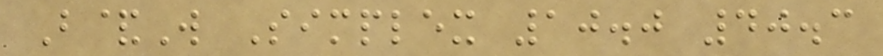B&W Simplex 10.0 40.3
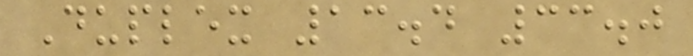Duplex 13.4 33.0
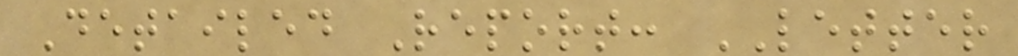Detailed Report: LETTER
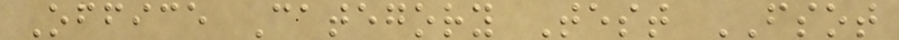Office Category Test FSOT
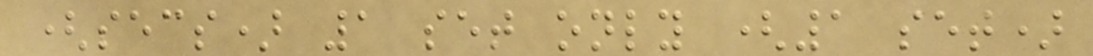(secs) 1 set only (1 set)
